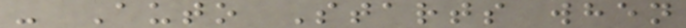- Auto Starts when
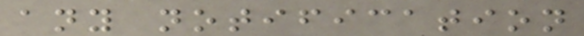any notification
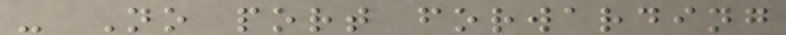- No port forwarding
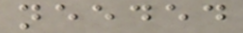needed
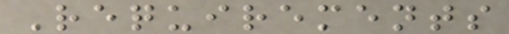Requirements
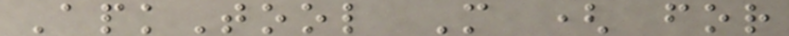ApkTool M ( for
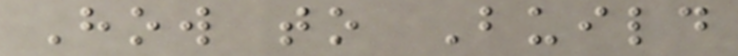How to Build
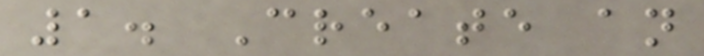1. Create an
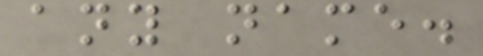any name.
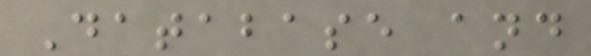Database and
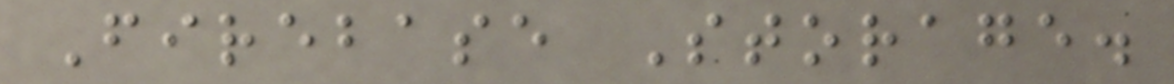Firebase Storage.
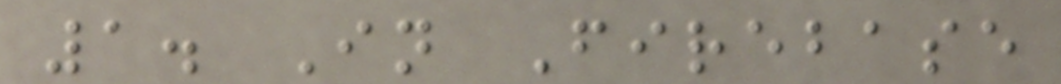1. In Firebase
